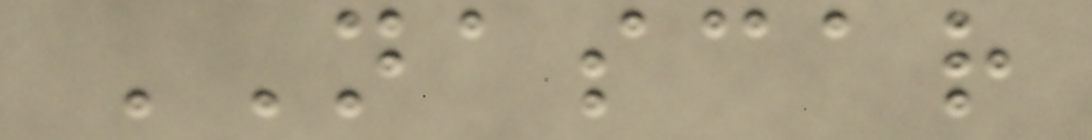NASCAR
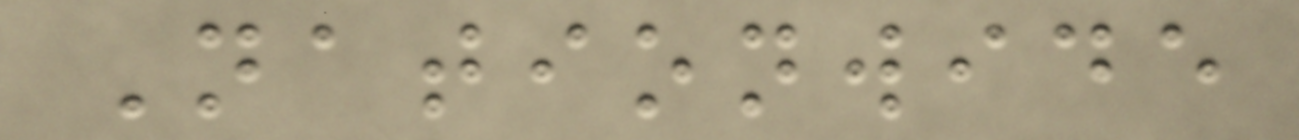Nationwide
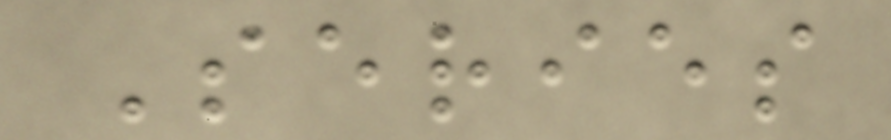Series
